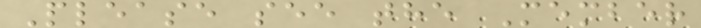Please see the Member
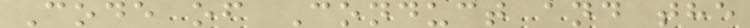Code of Conduct and the
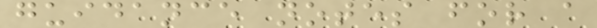guidance notes for a
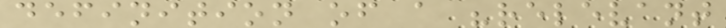definition of a "relevant
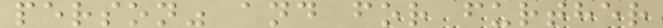person" and for further
